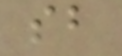sb
